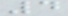4
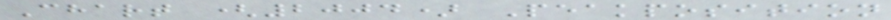Chart (2004) Peakposition
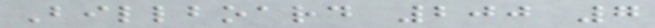Billboard 200 7
